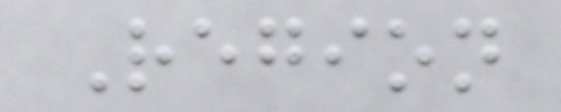Region
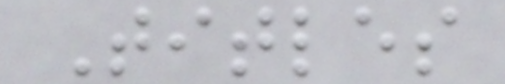Titles
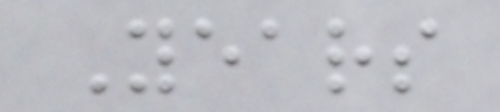Years
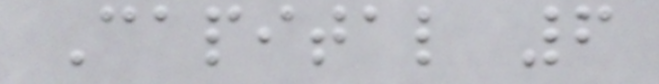Capital 6
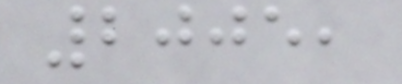2005,
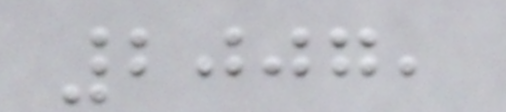2007,
